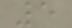5
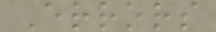Errors
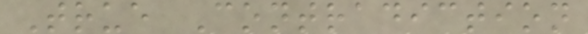True Contradiction
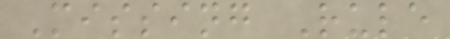Missing Rule
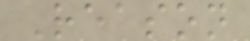Reason
